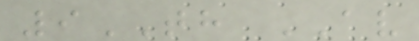9TH AV
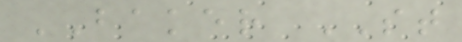BAKER ST
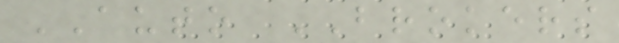AUTO BROKERS
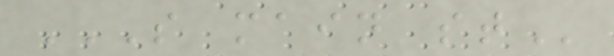S MAIN ST
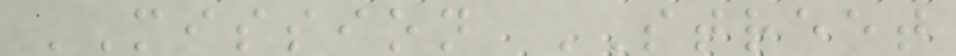MISSION STREET
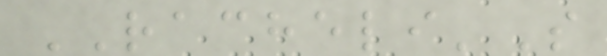RACHELI'S
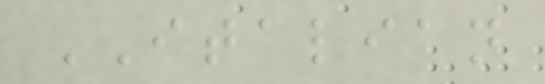ITALIAN
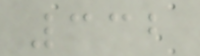332
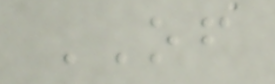OF
